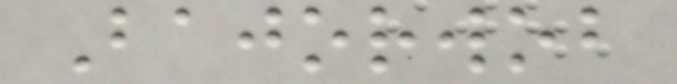Bajorwob
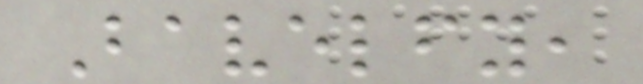Bavelfy,
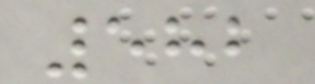582
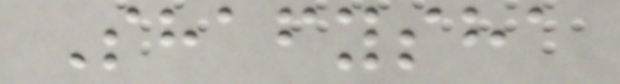Shafysha
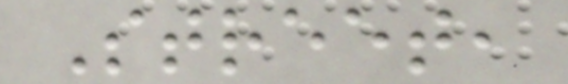Street,
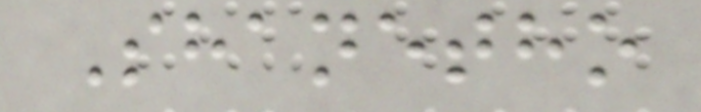Shanetho
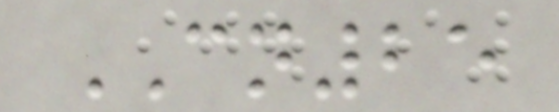CN25
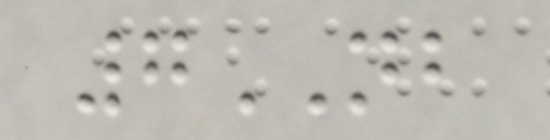7NB
